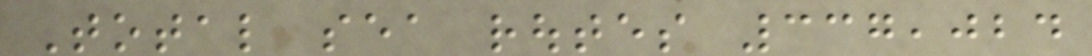Total sea routes 337,024
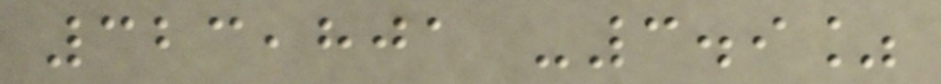323,801 -3.9%
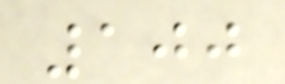100
